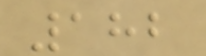182
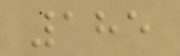185
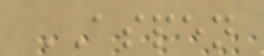ASPEN
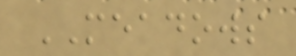MEADOWS
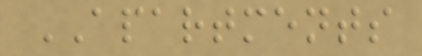APARTMENTS
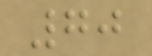70
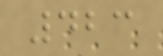423
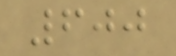600
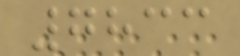7833
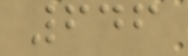646
